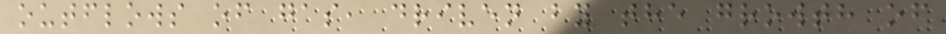outflows of gas, driven by the growth of
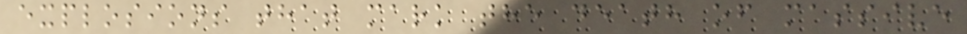explosions that mark the death of massive
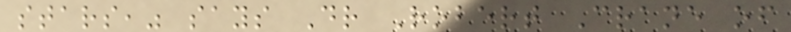stars," says Dr Robert Crane of
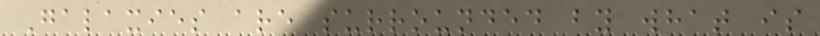Galaxies are surrounded by what is
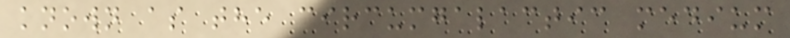known as the circumgalactic medium
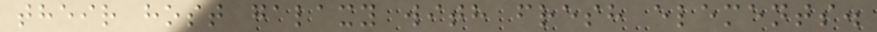their host galaxy with fresh elements.
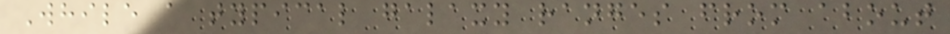While a typical galaxy ranges from about
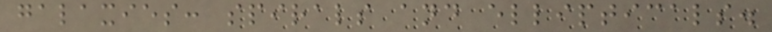galaxies: spirals and ellipticals.
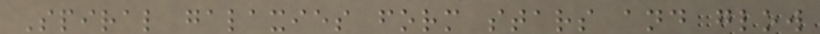Spiral galaxies form stars and glow
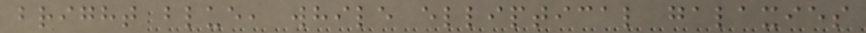bright blue, while elliptical galaxies
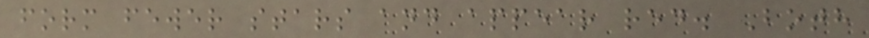form fewer stars and appear red. Both
